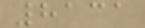8131
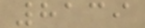8139
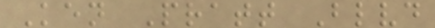Ken Pratt Blvd
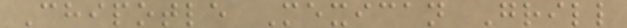Chipotle Mexican Grill
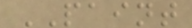PAINT
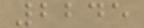2245
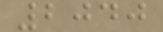2040
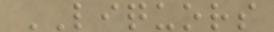LIQUORS
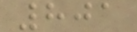801
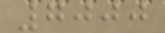7000
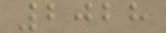2028
